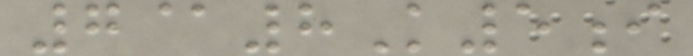7@8K5i
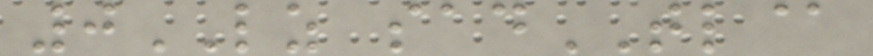0LZ sadTL@
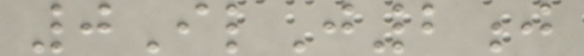0IlJ2j
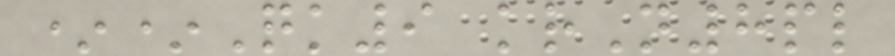**Qk9 krN8pl
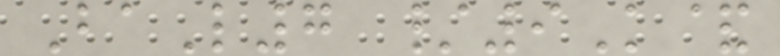BaL7 /9K&
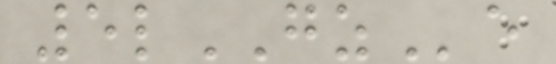5lGZe
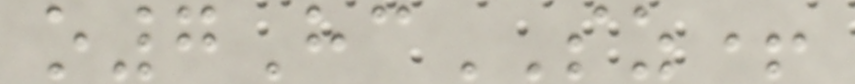o7HcSZ+
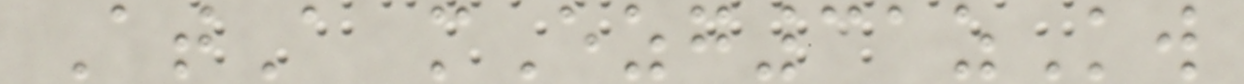AtA mEzg31zKw
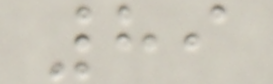89
